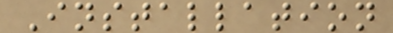Installation
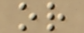or
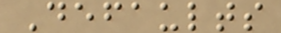Defaults
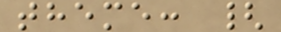theme: {
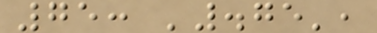75: '.75',
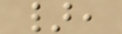},
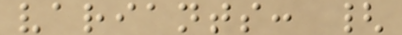variants: {
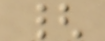{
